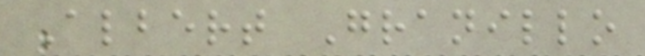Albert Granillo
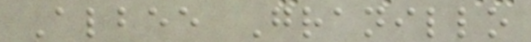Albee Granillo
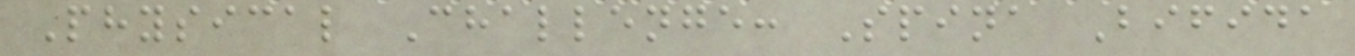Physical Challenge: Spina Bifida
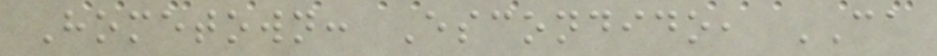Hometown: Escondido, CA
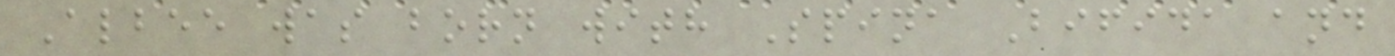Albee was born with Spina Bifida and
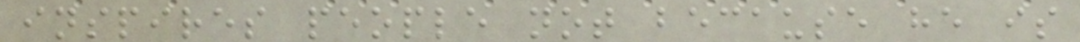inspires people not because he is
